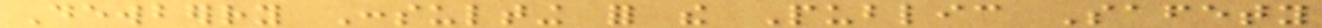Dewberry Consulting for the Public Safety
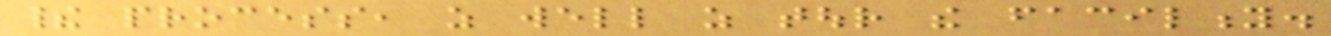their process, as well as tour the facility.
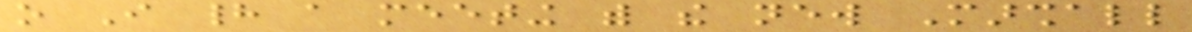o I had a meeting with the new Marshall
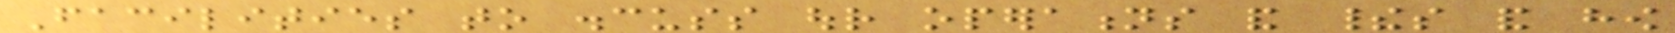Facilities to discuss our operations and theirs and how
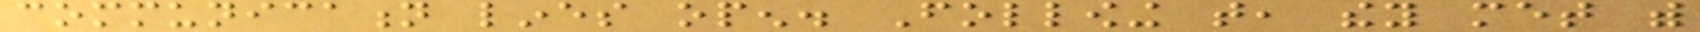communication lines open. Following that, they met with
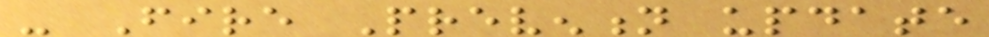- Fire Prevention update
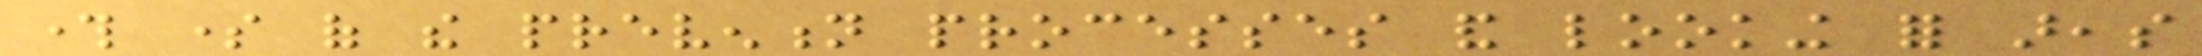through some of the prevention processes and looking for areas
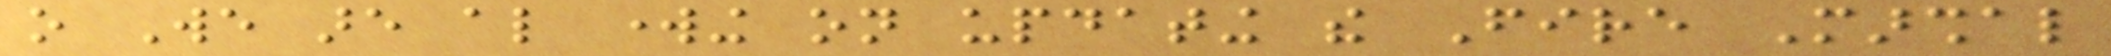o We are also working on updating the Fire Marshal
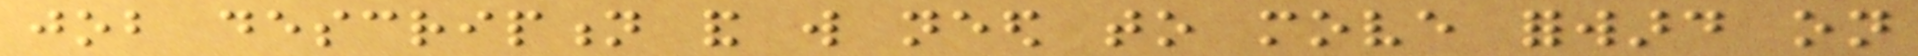job description and will need to move forward on
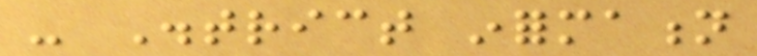- District information
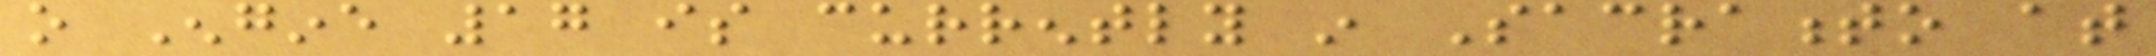o Engine 17 is currently in Sacramento at
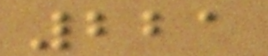221
